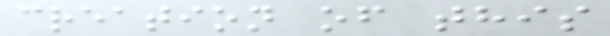creation of this
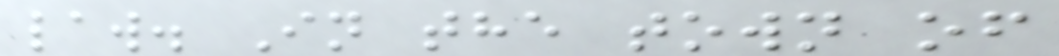law. In the town of
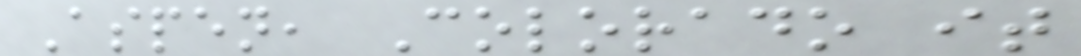Aspen, Colorado it
